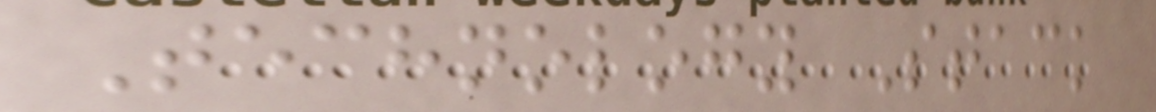Technology Stack
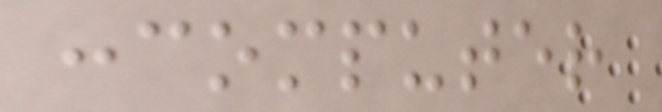:computer
